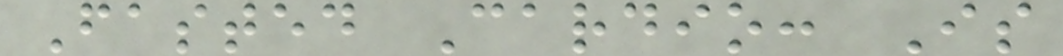Fasted Cardio: Is
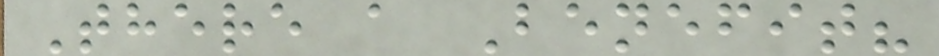There a Benefit?
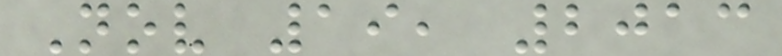Nov 19, 2013
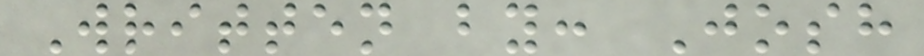Written by: Josh
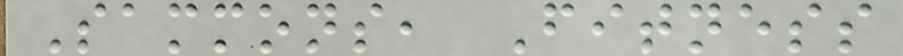Sammons, Fitness
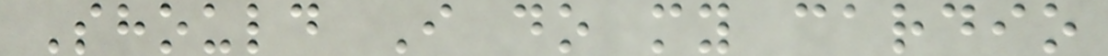Should I do my cardio
